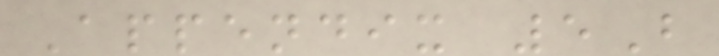Appendix 5B
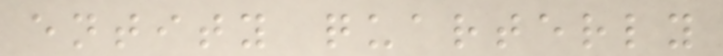entity quarterly
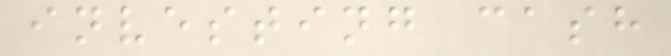investing cash
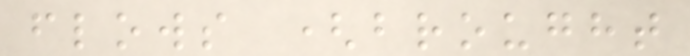flows (brought
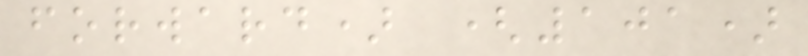forward) (101)
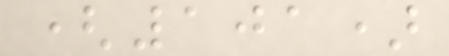(101)
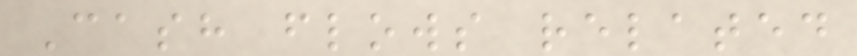Cash flows related
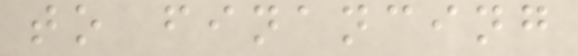to financing
